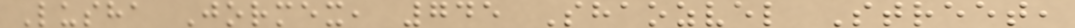Lusha Jormex, 745 Shaozvel Street,
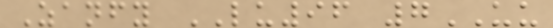Zanfy LU96 7UU
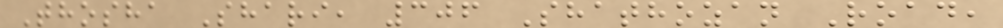Thosha Shari, 306 Shathozan Road,
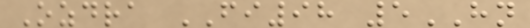Ozdra FI98 5HN
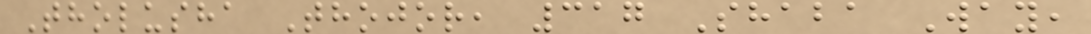Tholusha Thojor, 317 Shaba Way,
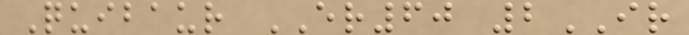Quibaur ER60 2IR
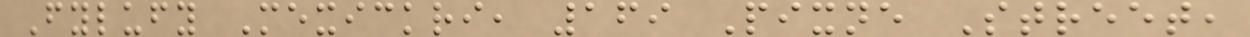Fylufy Mexickri, 169 Pixne Street,
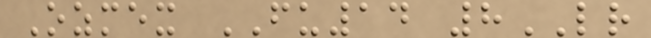Ozmex FU14 8LR
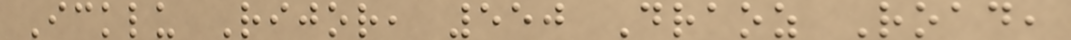Icklu Rijor, 550 Draoz Road,
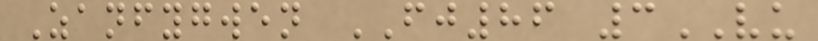Zanfygwen FJ86 3VU
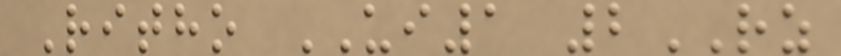Ritho UI1 2RZ
